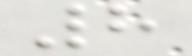8
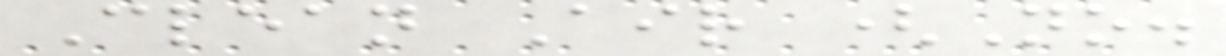Clean Air (No.
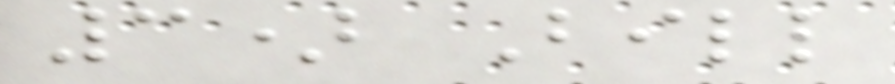3) Bill
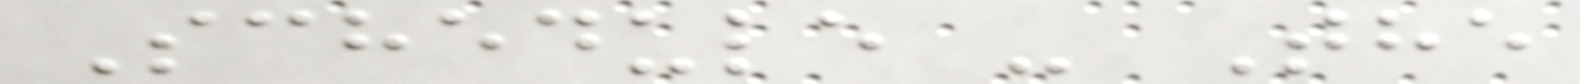Schedule - The
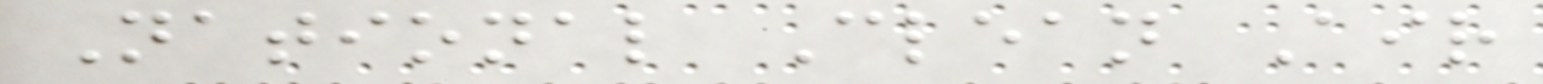National Clean Air
